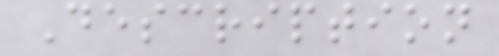Description
